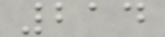214
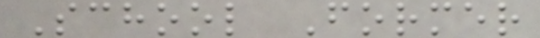School Former
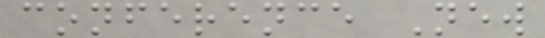conference New
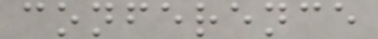conference
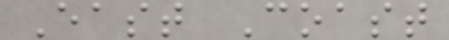East Coast
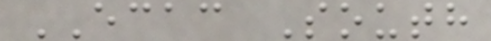ECAC South
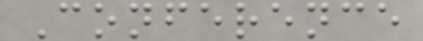Conference
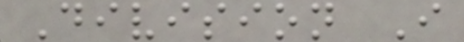Division I
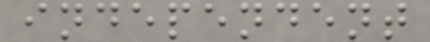independent
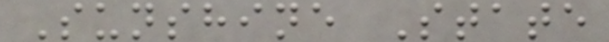Sunshine State
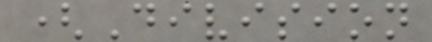(Division
